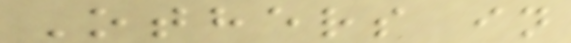Others in
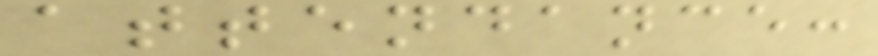attendance:
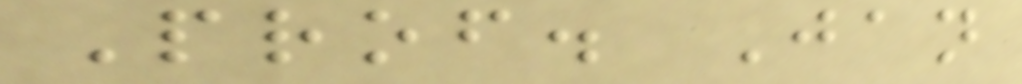Prof. Jan
